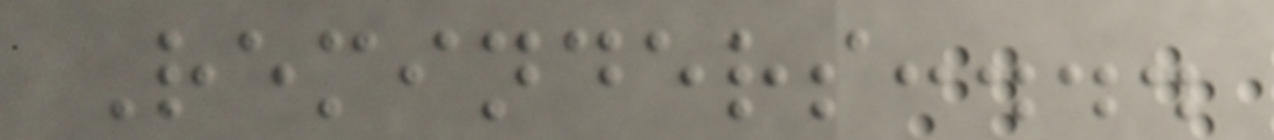Reminders:...
